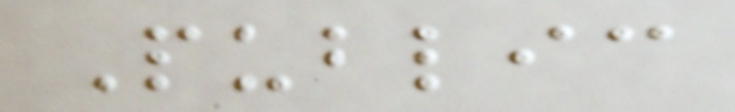Public
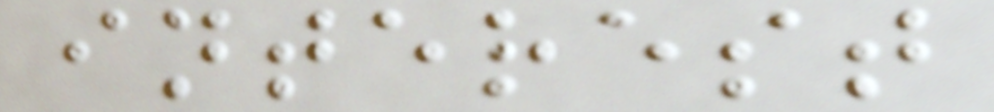interest
